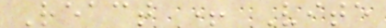React + Vite
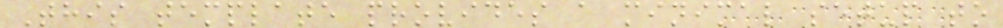This template provides a minimal setup to
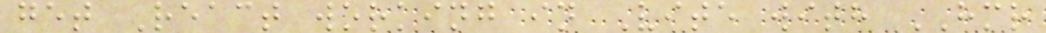get React working in Vite with HMR
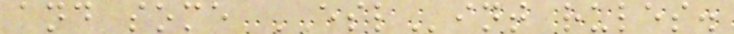and some ESLint rules.
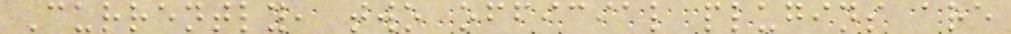Currently, two official plugins are
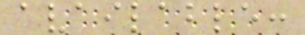available:
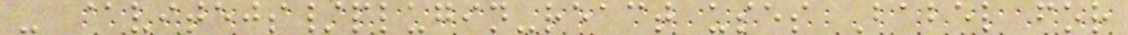- @vitejs/plugin-react uses Babel for
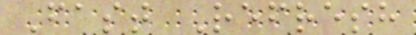Fast Refresh
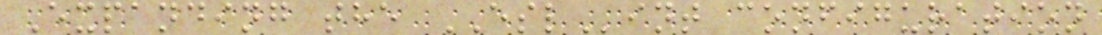Expanding the ESLint configuration
